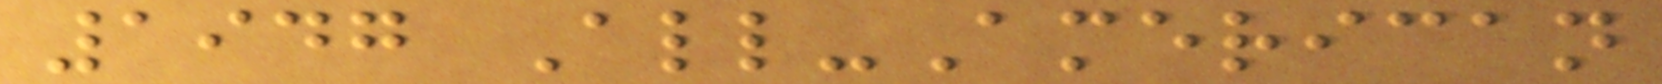1947 All-American
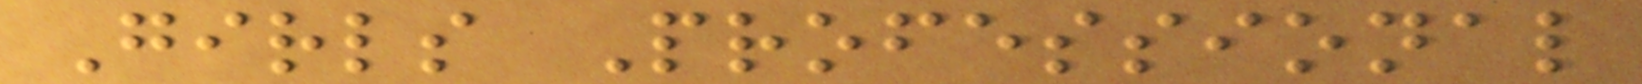Girls Professional
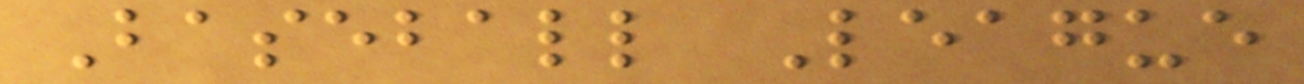Baseball League
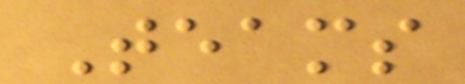Teams
